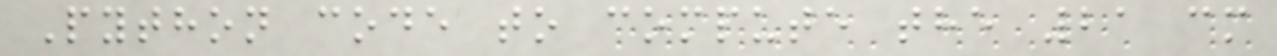Python code to compute the 21 cm
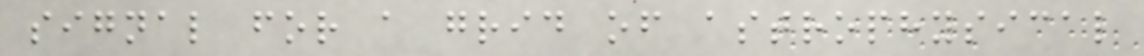signal for a grid of astrophysical
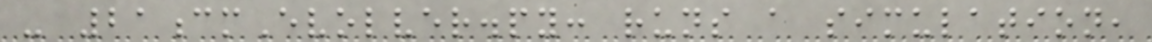- 21cmEvolver.py: runs a simulation,
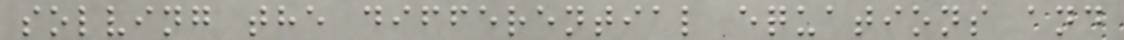solving the differential equations and
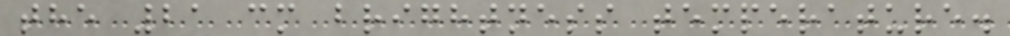the 21 cm brightness temperature.
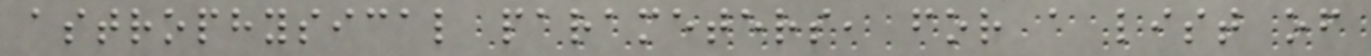astrophysical parameters, for a list of
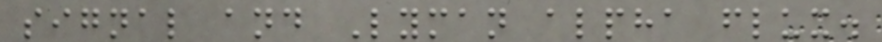signal and Lyman alpha flux.
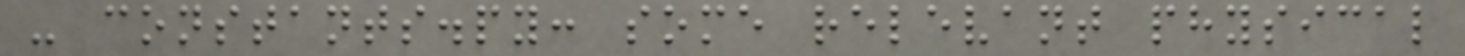- constants.py: some relevant physical
